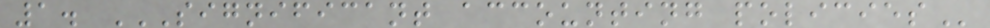1. SIGNIFICANT ACCOUNTING POLICIES
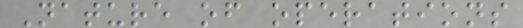Nature of operations
